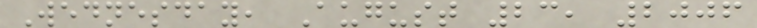Wednesday, August 23, 2006
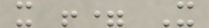x != X
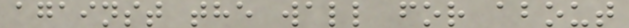against the wall for about
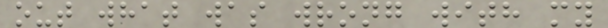out what was wrong with my
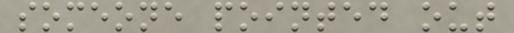someone pointed out
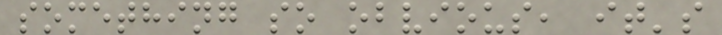something so obvious, it's
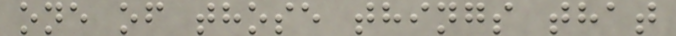one of those things that
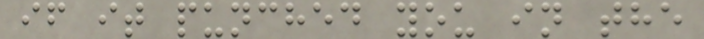if it punched you in the
